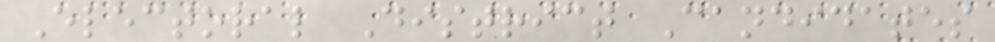Electoral District Candidates
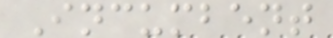Incumbent
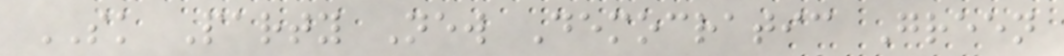SK Party New Democratic Green
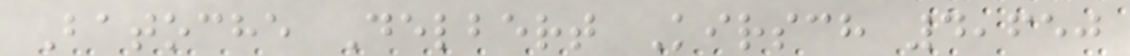Batoche Delbert Kirsch 4,650
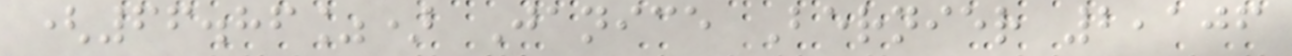(66.86%) Janice Bernier 2,106
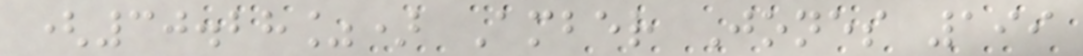(30.28%) Amber Jones 199
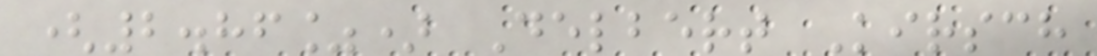(2.86%) Delbert Kirsch
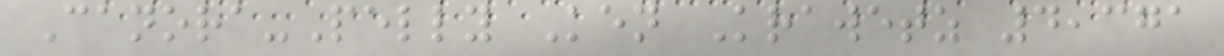Canora-Pelly Ken Krawetz 4,371
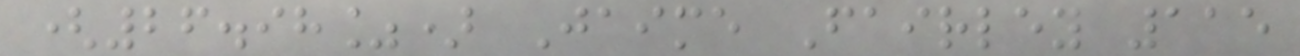(26.98%) Jaime Fairley 115
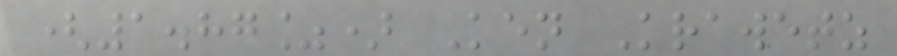(1.87%) Ken Krawetz
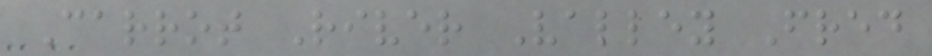Carrot River Valley Fred
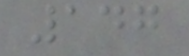147
